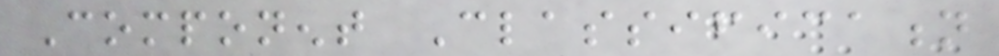Component Classification
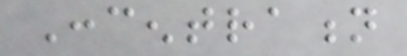Concentration
